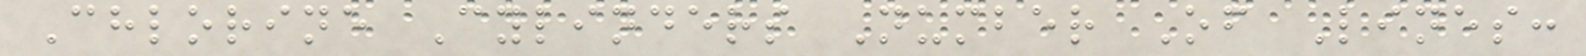Chlorine Cylinders Number Of Lines:
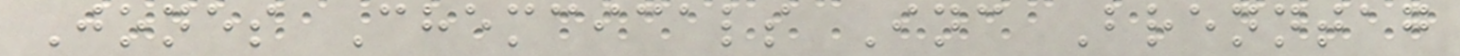Jones Chemcicals Inc Brenntag
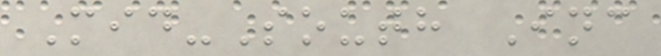Mid-South Inc
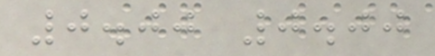0.00 0.00
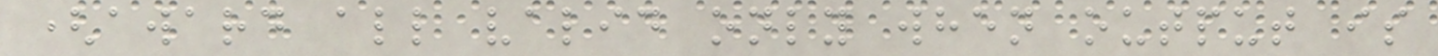(award all valid only when output is
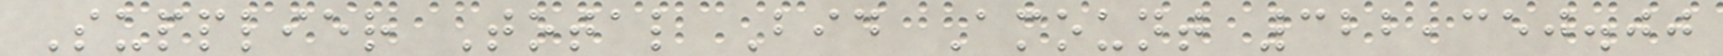Supplier Total Bid Amount 322,350.00
